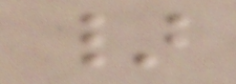}
